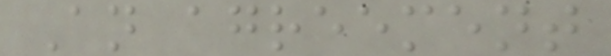An agreement
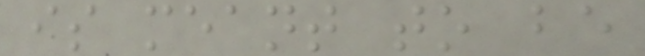is meant to be
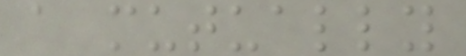a mutually
